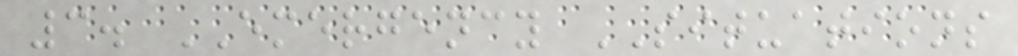3. EMERGENCY SITUATIONS
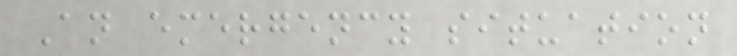An emergency situation
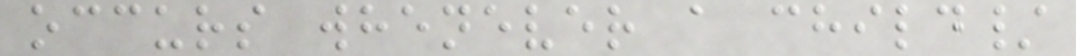occurs whenever a child/
